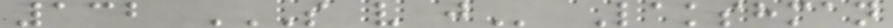132 S V J Lakshman
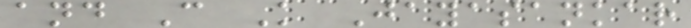and C K Jayasankar
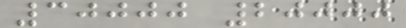30000 20000
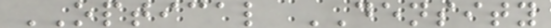OPTICAL DENSITY
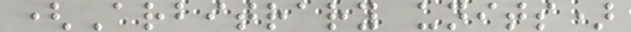(Arbitrary units)
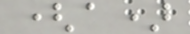(a)
